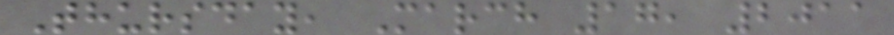Thursday, March 17, 2011
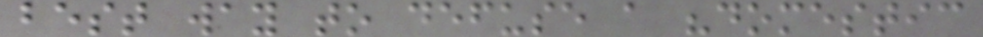best way to defuse a "domestic
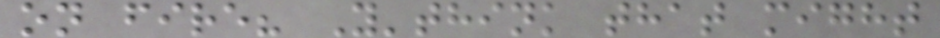on fire? Y'think that might
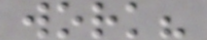work?
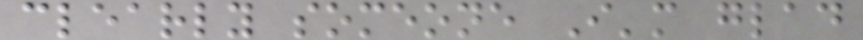clearly someone I'm glad
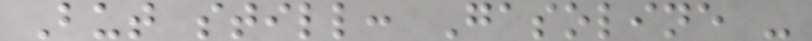But still: Gasoline -
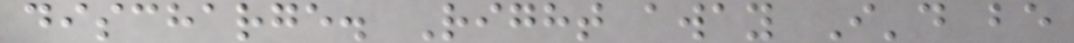discharge. Right away I'd be
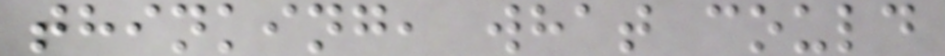thinking, what could
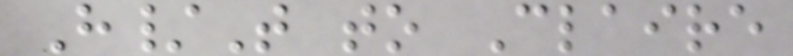H/T to Claire
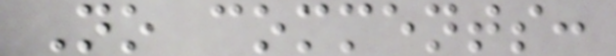No comments:
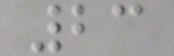23
